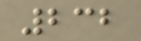232
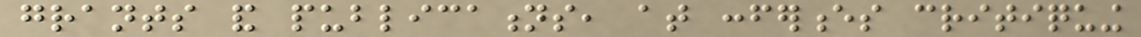grants and publications, at conferences critiquing
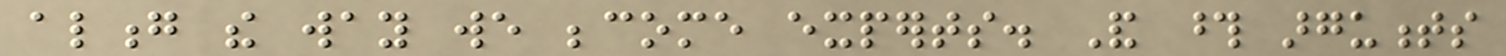along the way we become experts. And those arguments
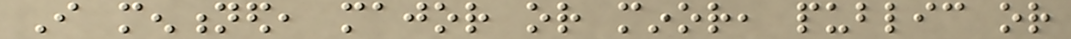I mentioned, major or minor, public or
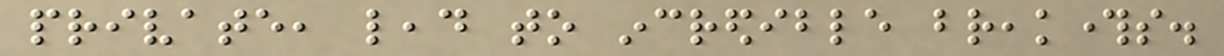private, lead to incredible breakthroughs.
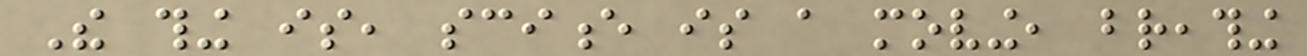The thing is, science is a moving, breathing
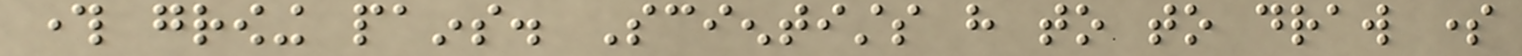through growing pains. Scientists have to to draw some
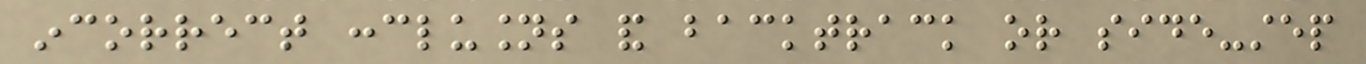incorrect conclusions and backtrack or side-step
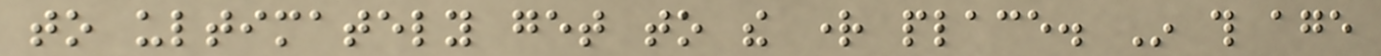to ultimately get to the right place. In this age
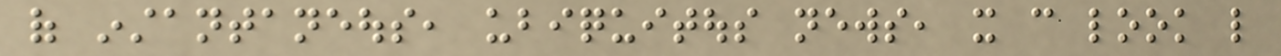of instantaneous, ubiquitous news, it can look like
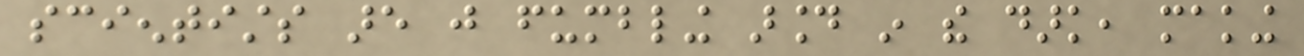scientists are just fumbling around in the dark, making
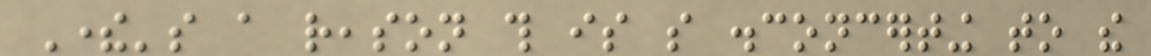There's a reason this is so disconcerting to the
